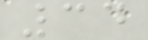34
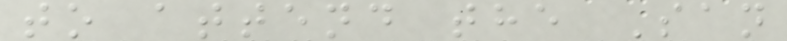to attend the San
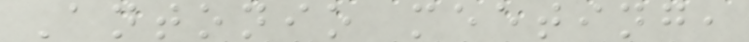Antonio meeting,
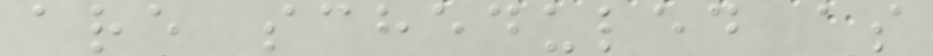are scheduled as
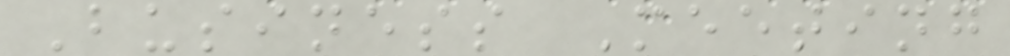Business Meeting
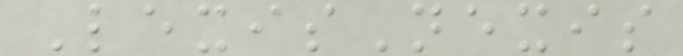LexisNexis
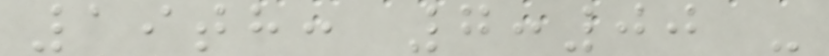19th: 7:00 -
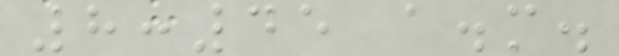8:45 a.m.
